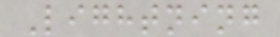Lightning
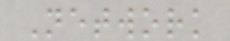Network
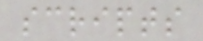scripts
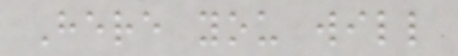Here you will
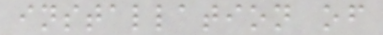installation of
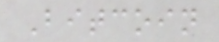Bitcoin
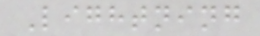Lightning
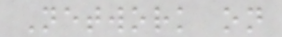Network on
